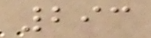293
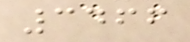3466
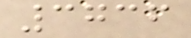3736
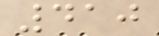410
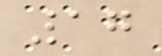17
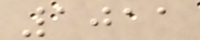1011
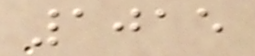1015
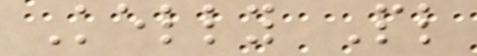Kelly Pl
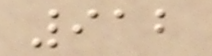912
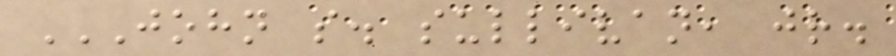JOHN S. SULLIVAN, JR.
